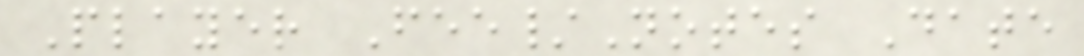Player Fee/Notes Date
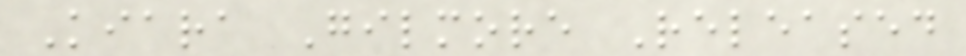Kiara Gilmore Released
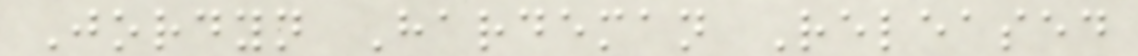Jordyn Hardeman Released
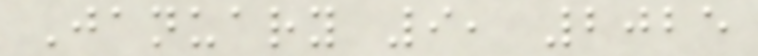January 9, 2025
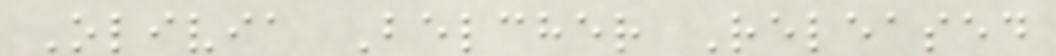Olivia Belcher Released
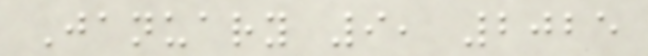January 9, 2025
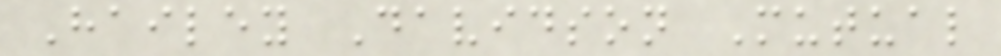Hailey Davidson Mutual
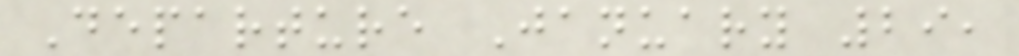Departure January 29,
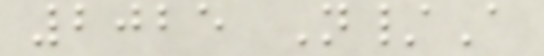2025 N/A
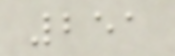251
